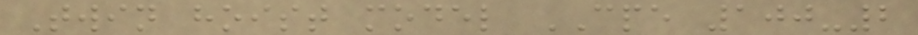Twin hoist model CPE 100-2
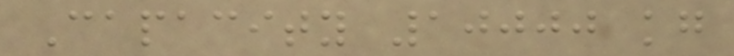Capacity 10000 kg
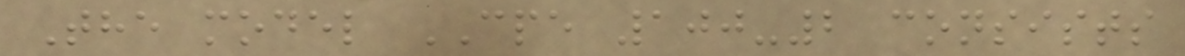The model CPE 100-2 consists
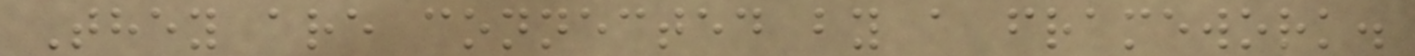They are connected by a framework.
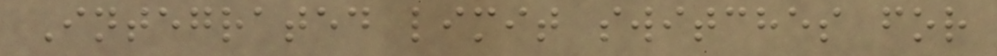Integrated limit switches for
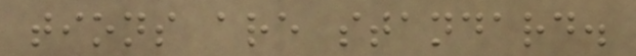tions are standard.
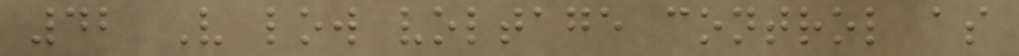42 V low voltage control as
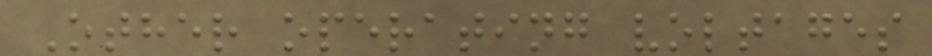Other operating voltages
